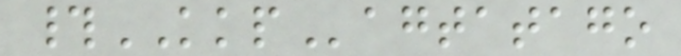#KKPagtatago
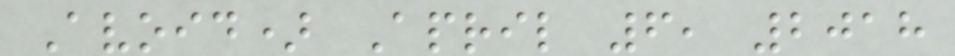Avoid) April 6, 2018
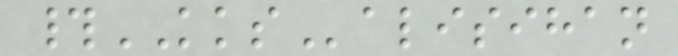#KKSalisihan
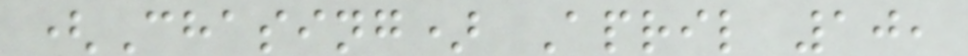(Chasing) April 10,
